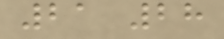21 28
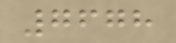7678
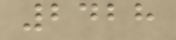2428
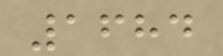1684
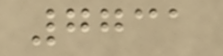7731
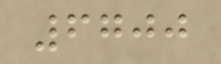6700
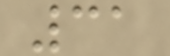31
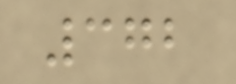372
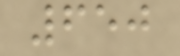650
